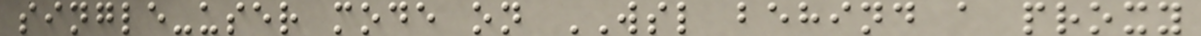single-user mode on WSL behind a proxy
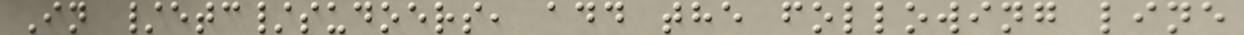In /etc/sudoers, add the following line
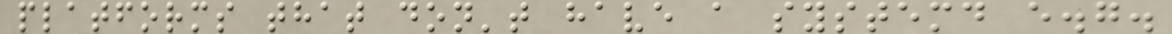platforms that don't have a systemd e.g.
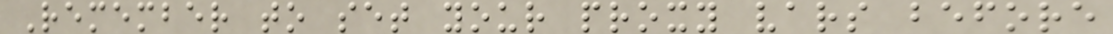Remember to set your proxy vars before
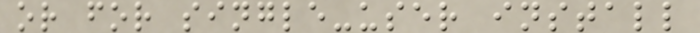or for single-user install
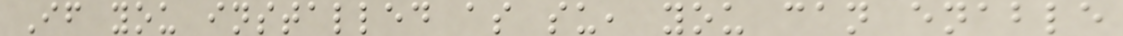If you installed as su, you can enable
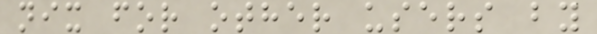nix for other users by
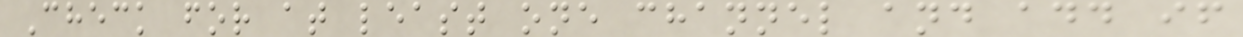Check for at least one channel and add if
